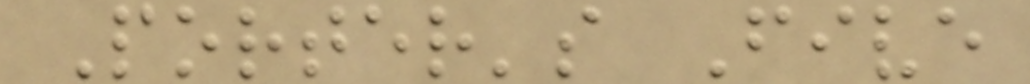Porter's Five
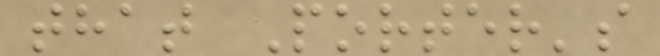that Porter's
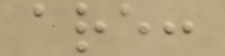are:
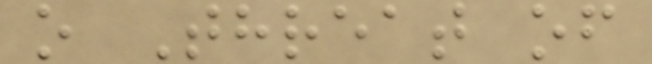o Threat of
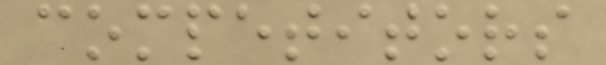competitors
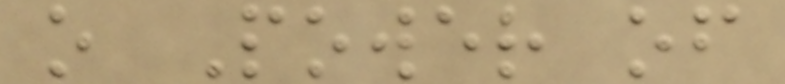o Power of
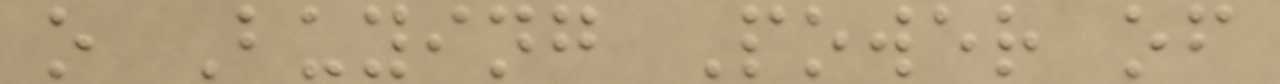o Buying Power of
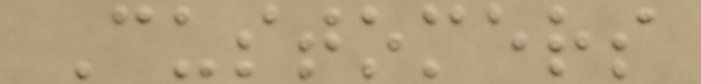Customers
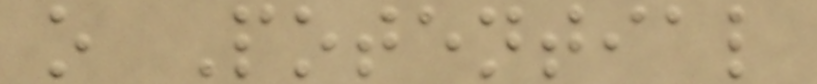o Potential
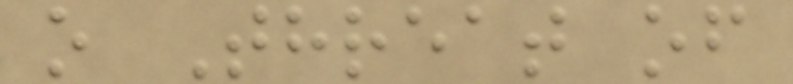o Threat of
